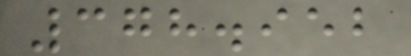378.952
